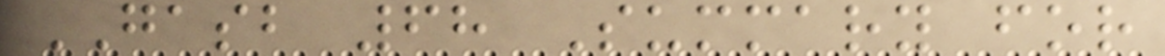GASB 68 Summary for
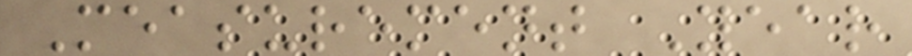Measurement Year
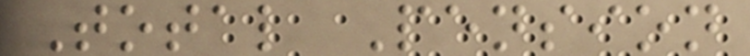Total Pension
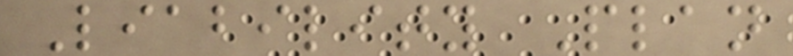Liability Plan
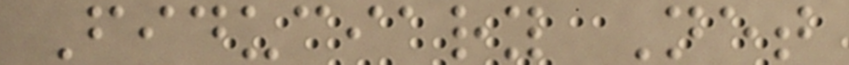Fiduciary Net
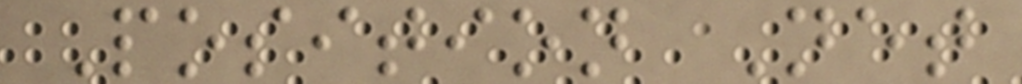Position Net
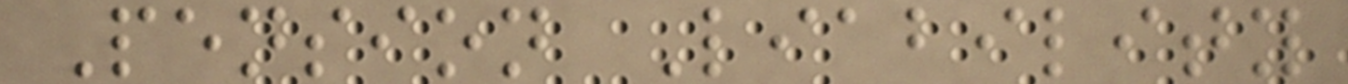Pension Liability
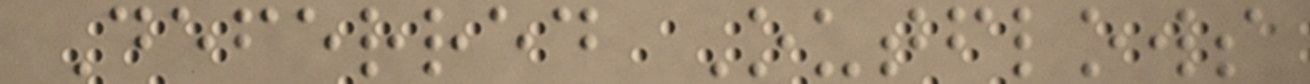Deferred Outflows
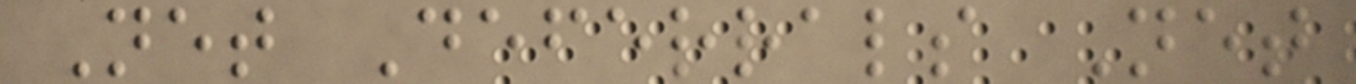Net Deferrals Net
